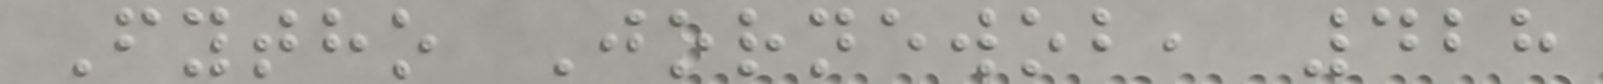Fytho Jornewob, 428
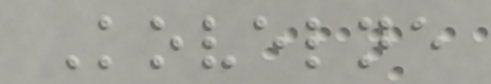Kovelne
